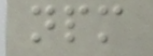npm
